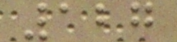127
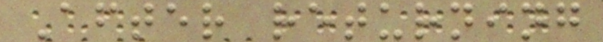After returning
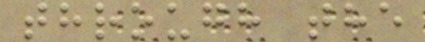through the
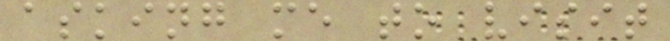asking me to visit
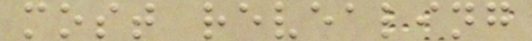most revealing
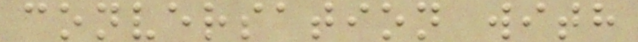conversation with
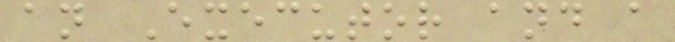an Executor and a
